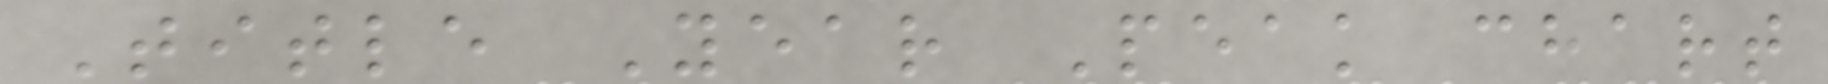Title Year Peak chart
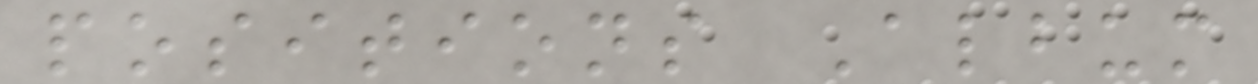positions Album
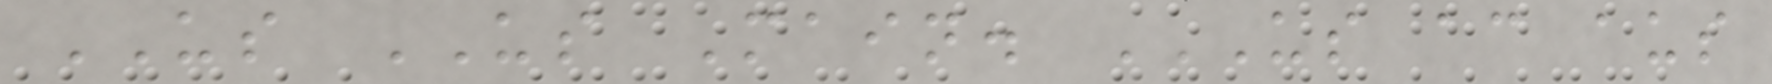US US Main. US AC AUS
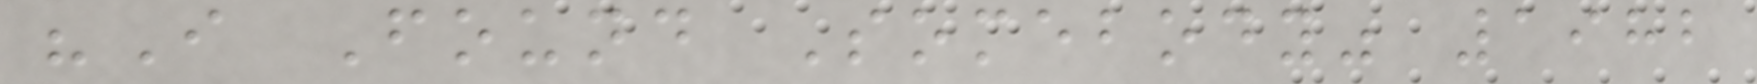"I Found Somebody" 1982
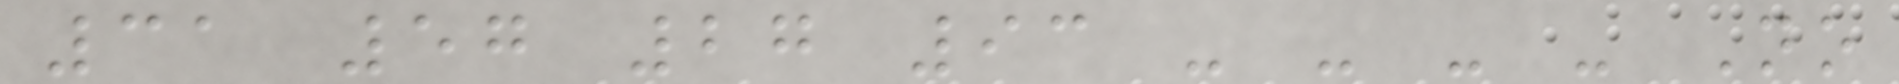31 57 27 93 - - - - No
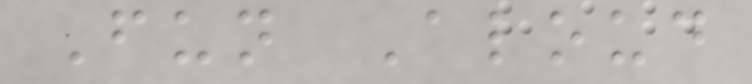Fun Aloud
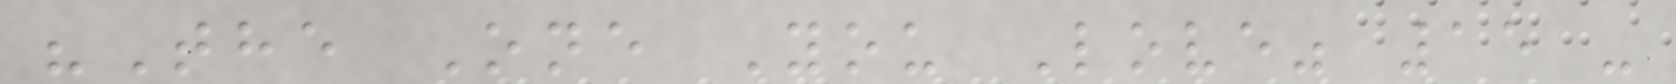"The One You Love" 15 -
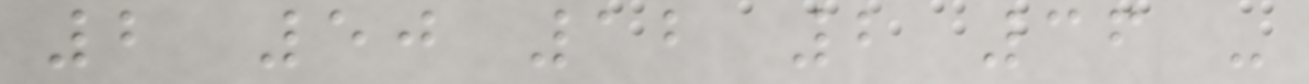2 50 12 2 36 -
